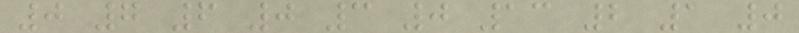0 7 6 0 3 0 13 2 1 0
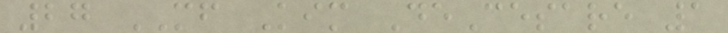27 MF Kim DeCesare 1
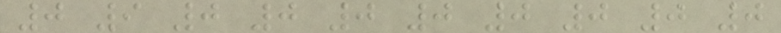0 9 0 0 0 0 0 0 0 0
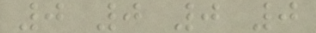0 0 0 0
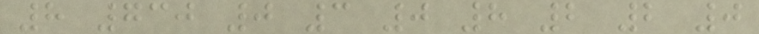8 730 0 3 0 8 2 2 0
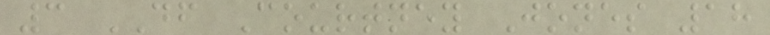3 DF Courtney Jones 18
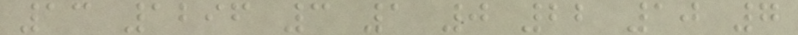13 1296 3 1 0 22 10 7
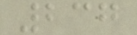237
